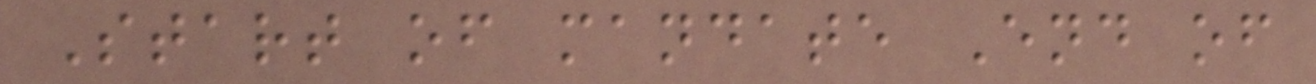Start of mandate End of
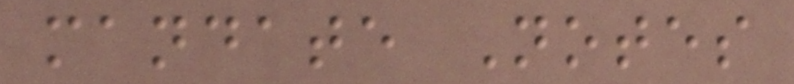mandate Notes
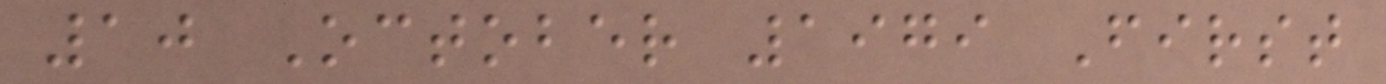10 October 1979 First
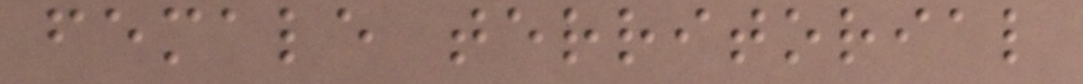female territorial
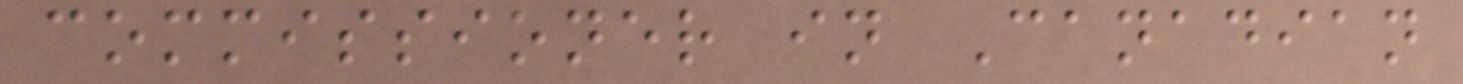commissioner in Canadian
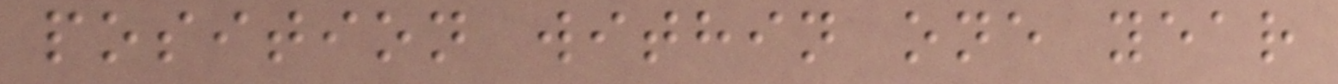position within one year
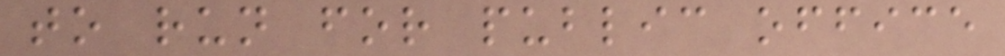to run for public office
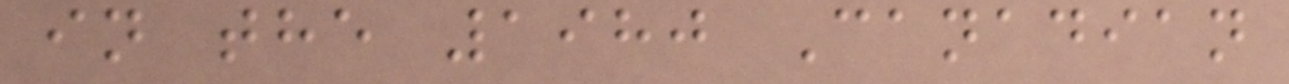in the 1980 Canadian
